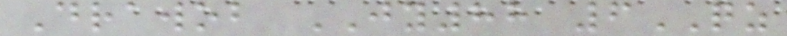Drawob JY88 6QZ
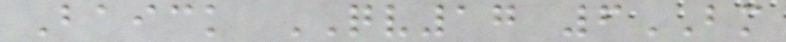Baick QV17 6BM
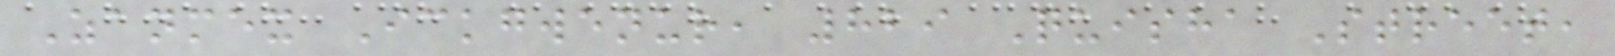Zanmex Ickgwenur, 829 Quisha Street,
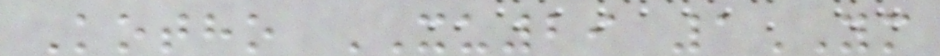Kotho XU29 1YM
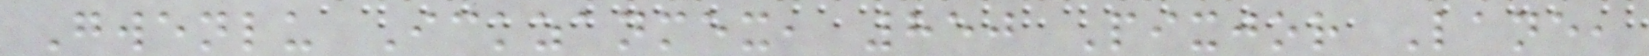Gwenlu Ickzanmex, 850 Pixjor Lane,
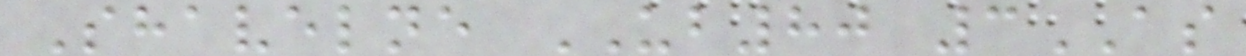Shavelne UB80 3AS
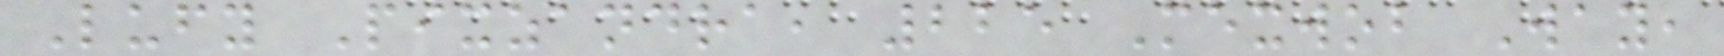Lufy Pixzandra, 225 Mexwob Way,
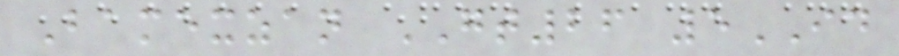Bamexzan GT26 5ID
